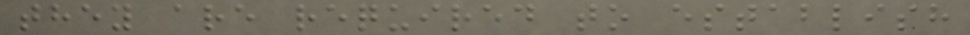they are required to establish
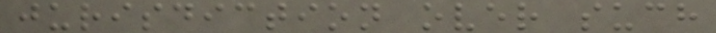jurisdiction over such
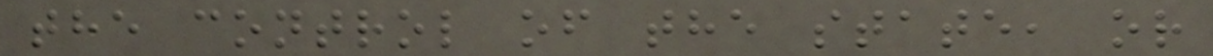the control of the state, or
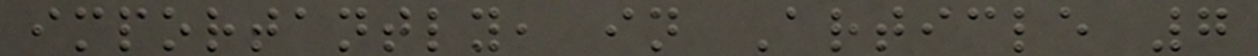importantly, in Article 7
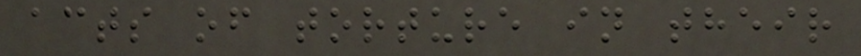acts of torture in their
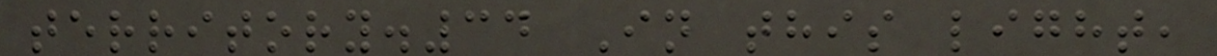territory.34 In this light,
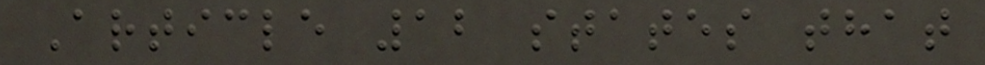Article 12 states that
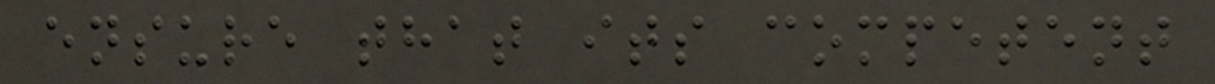ensure that its competent
